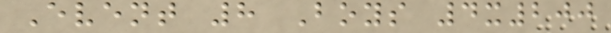Event 8 Boys 4x200
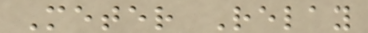Meter Relay
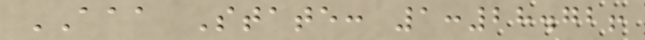AAA State: 1:28.72!
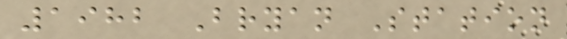1982 Bryan Station
